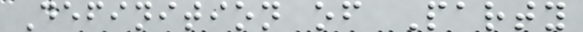Definition of Party
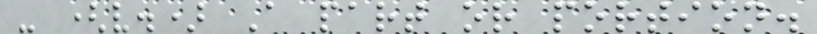- (v.) A part or portion.
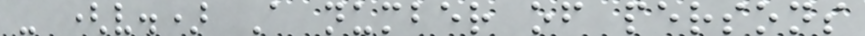- (v.) A number of persons
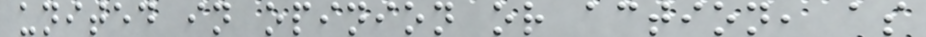united in opinion or action, as
